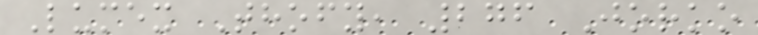Lumex Thofy, 276 Jorko
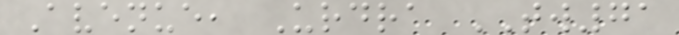Avenue, Urdra TW71
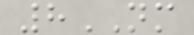8NM
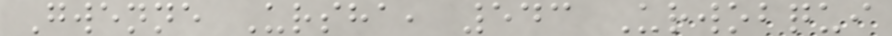Gwenne Ursha, 543 Urwobqui
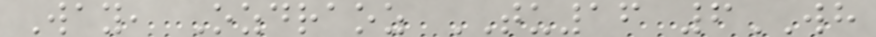Way, Ozdraoz TU16 6WH
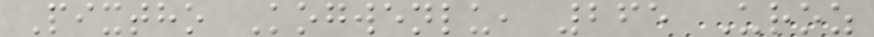Pixtho Kogwenlu, 265 Uroz
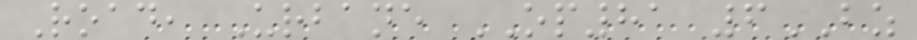Road, Urbane OP81 6BZ
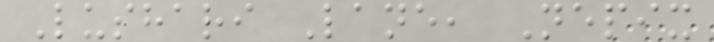Lushari Lane, Nepix
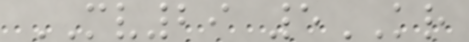MV29 5KR
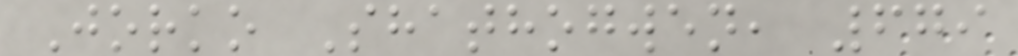Jorko Shathogwen, 679
